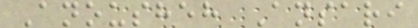Anousheh Ansari
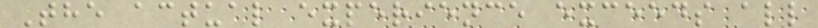The actual experience exceeds all
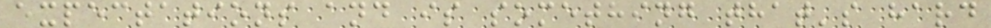expectations and is something that's hard
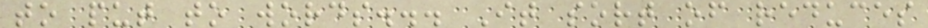to put to words... It sort of reduces
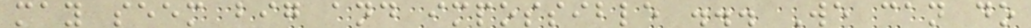may seem big and impossible ... We can do
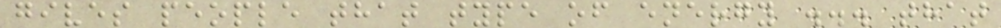gives people that type of energy ... that
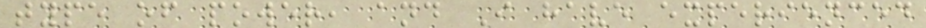type of power, and I have experienced
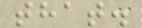that.
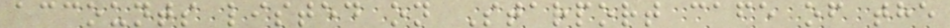accounts listed on Starport cafe of the
